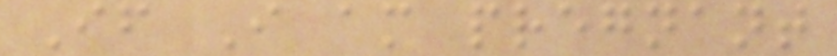If I am pregnant
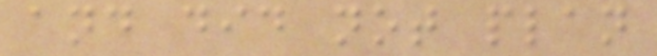and did not plan
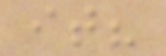it?
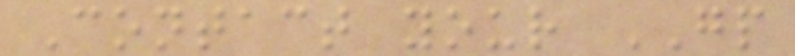Contact your GP
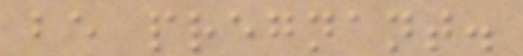be pregnant.
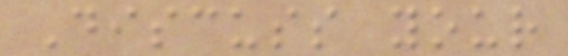Discuss your
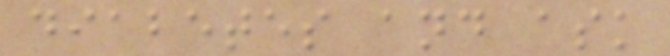diabetes and ask
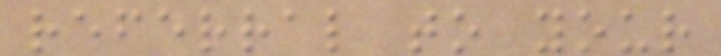referral to your
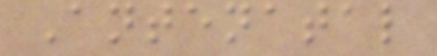Antenatal
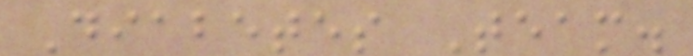Diabetes Team.
